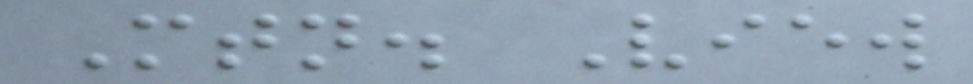Mtn. View
